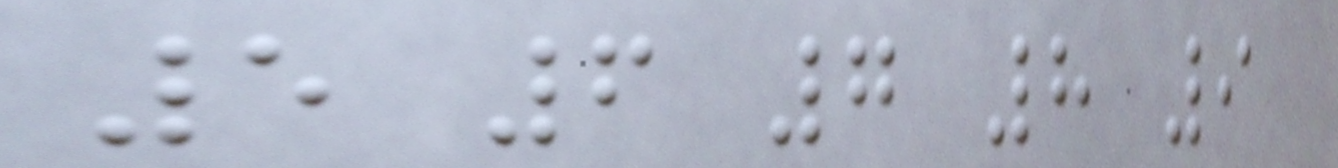5 6 7 8 9
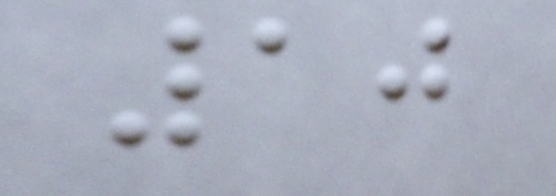10
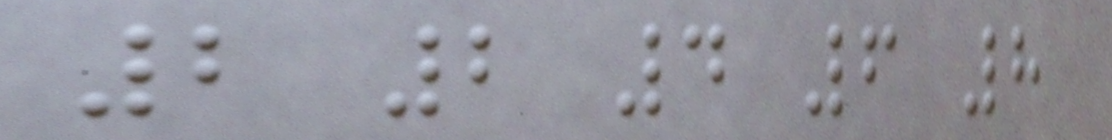2 2 4 6 8
